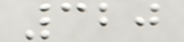320
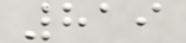819
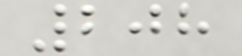208
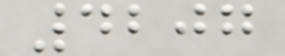4207
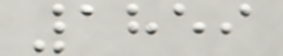1859
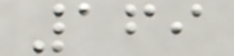169
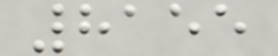8155
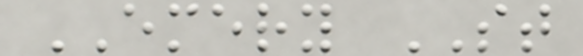EMERY ST
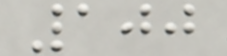100
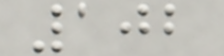102
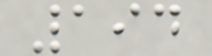194
